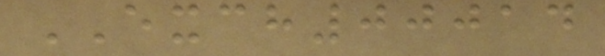EXCH00014
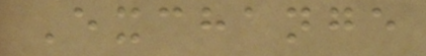Exchange
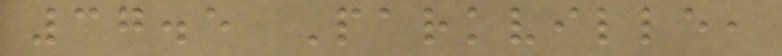37.5 Parkville,
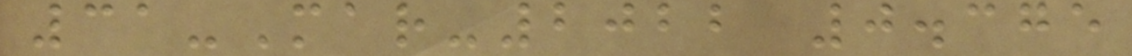31-Mar-2022 0.375
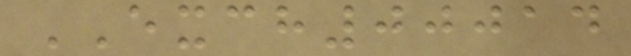EXCH00014
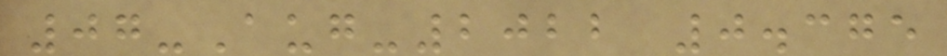07-Aug-2022 0.375
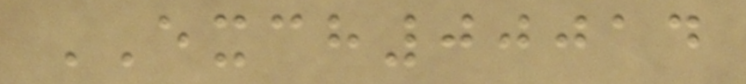EXCH00014
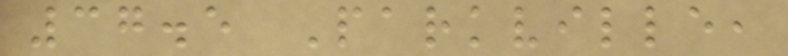37.5 Parkville,
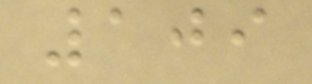109
